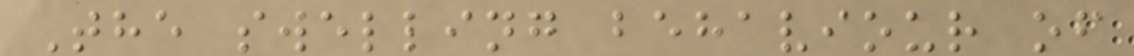The swelling behaviour of
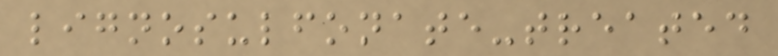lignosulfonate-treated
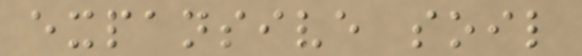expansive soil
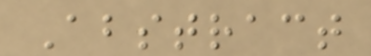Abstract
